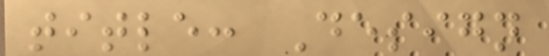title: Design
